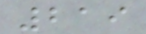219
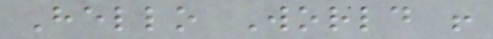Hello World !
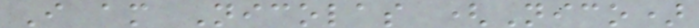I am Nicolas (Nico)
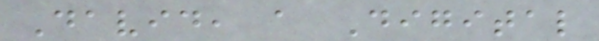David, a Digital
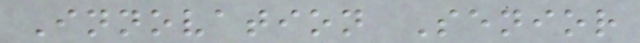Innovation Senior
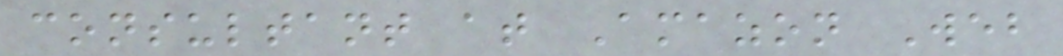consultant at Amazon Web
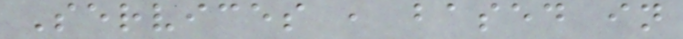Services , based in
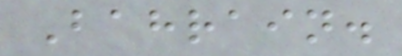Bahrain.
